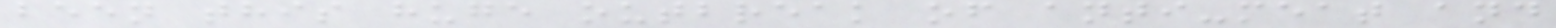been this huge outbreak of anti-meat and
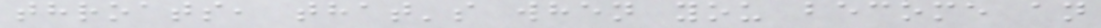throats, that's when you become an
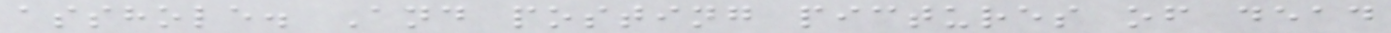asshole. And posting pictures of dead
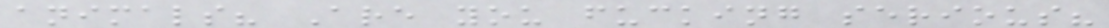animals? Are you fucking serious?
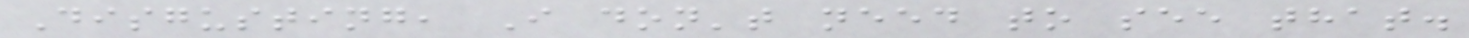Disgusting, I don't need to see that.
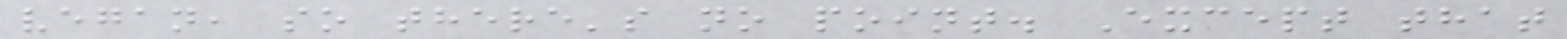vegan, so there's no point. Except that
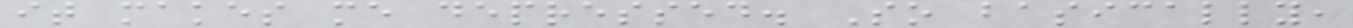it makes me depressed. So basically,
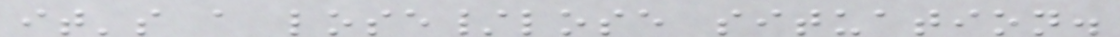it's a lose/lose situation.
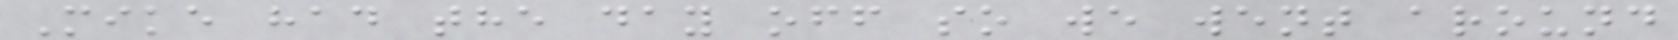Mike had the day off so we went around
